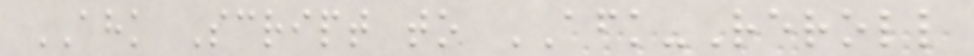AHK Script to AFK-Reroll
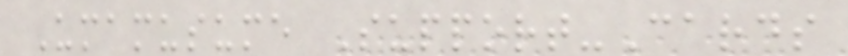Umamusume Support-Cards
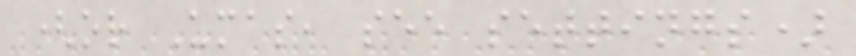(or Umas, see settings)
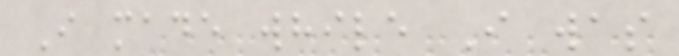I made while I was
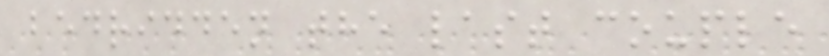bedridden the last couple
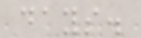days.
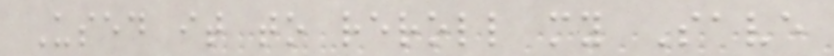Used it to reroll my Save
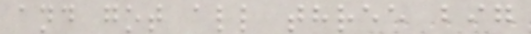and got all three big
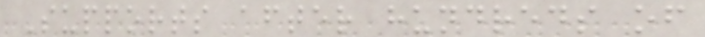Supports after hundreds of
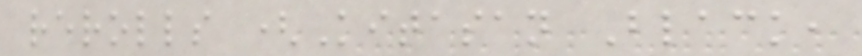rerolls (Kitasan Black,
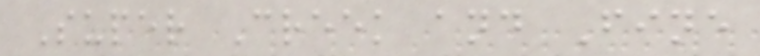Super Creek and Fine
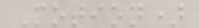Motion)
